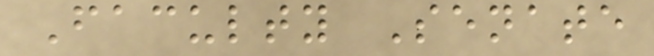Faculty Senate
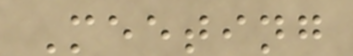Meeting
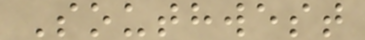Southwest
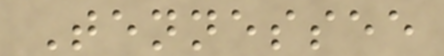Tennessee
